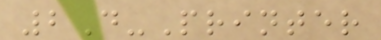2D-Printer
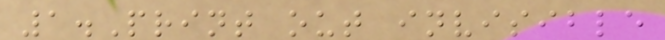1.Print out invisible
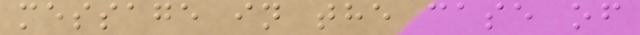message in the case of
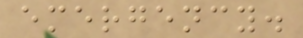emergency.
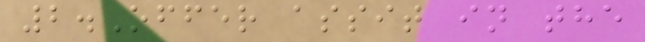2.Offer assit in the
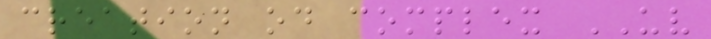creation od complex UV
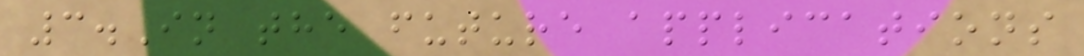3.In the future applications
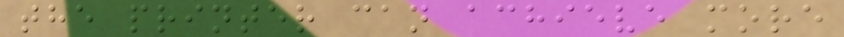the printer can achieve more
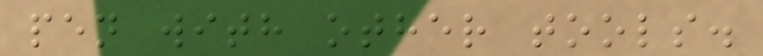pen with other tools.
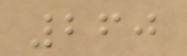260
